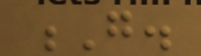G.
